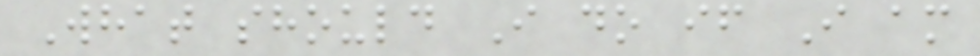What should I do if I am
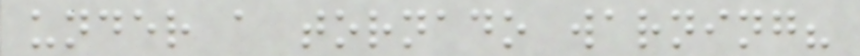under a tornado warning?
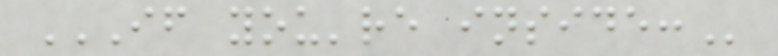IF YOU'RE INSIDE:
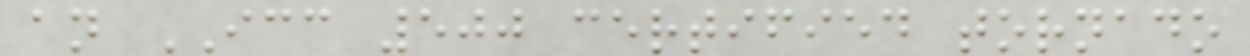an ICC 500 certified tornado
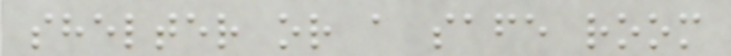shelter or a safe room
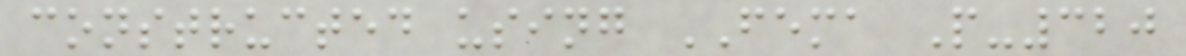constructed using FEMA P-320
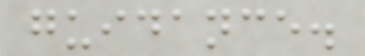guidance.
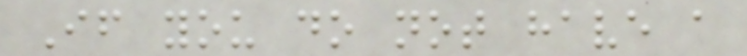If you do not have a
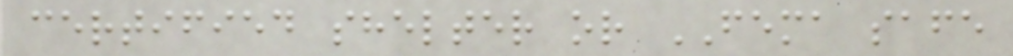certified shelter or FEMA safe
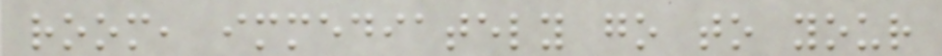room, immediately go to your
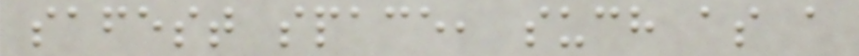safest space, such as a
